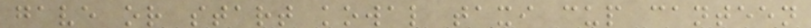gave or start kowal taxi cup canteen
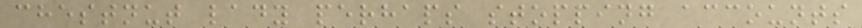chestnut lady perhaps stopping accounts
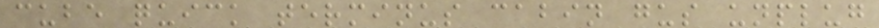cube quick terminus cabin gus unplug
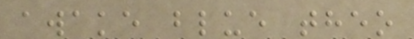awake blue theo
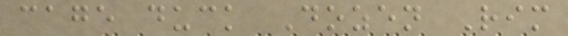cage duck Dozen Rim
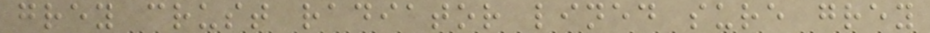grey crust radiator lined sure grey
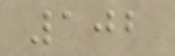102
